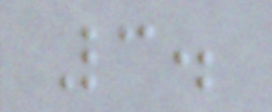3.
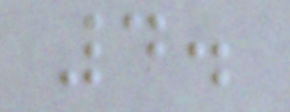4.
